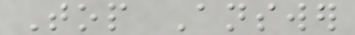Top Answer
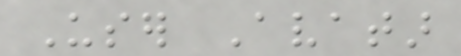User Avatar
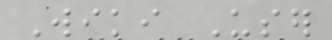Wiki User
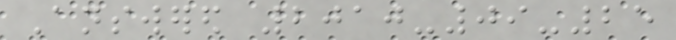Answered 2010-09-25
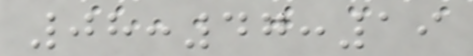08:47:19
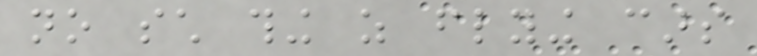no such thing as flying cars
